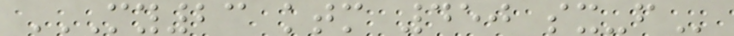MY23 KTM 450 SX-F
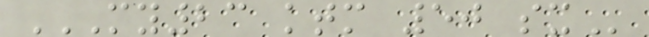MY23 KTM 50 SX
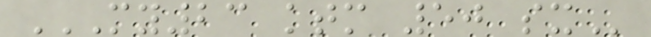MY23 KTM 50 SX
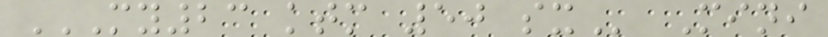MY23 KTM 50 SX Mini
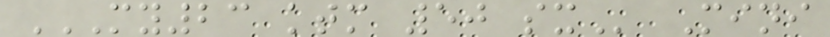MY23 KTM 50 SX Mini
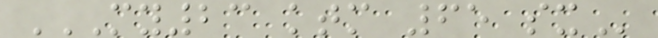MY23 KTM 65 SX
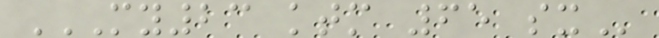MY23 KTM 65 SX
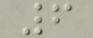6
